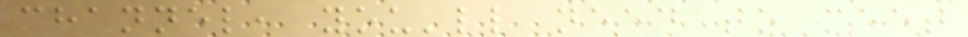channel, you'll need to meet
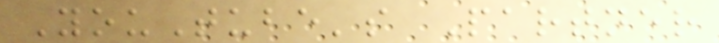YouTube's Partner
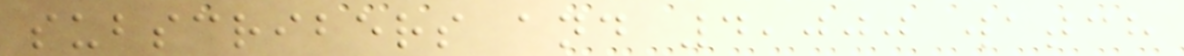subscribers and 4,000 watch
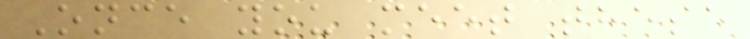Once you meet these
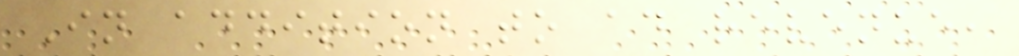In addition to ad revenue,
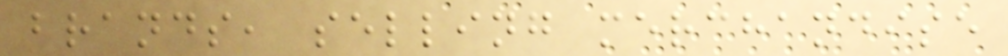brands, selling merchandise
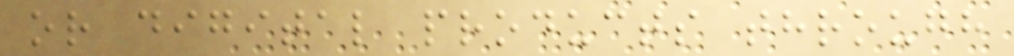or digital products through
